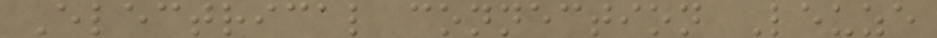Electrical connection Leuze
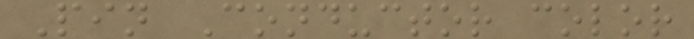Pin Conductor color
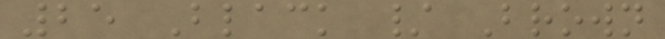25 Black / Brown
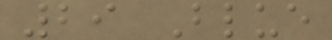29 Blue
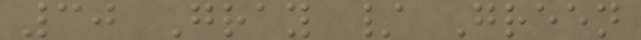30 Gray / Green
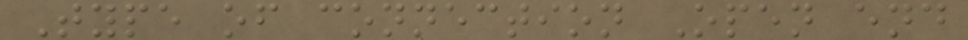Type of connection Open end
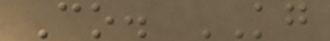Co. KG
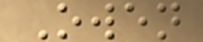Owen
